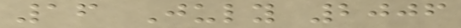16 July 2006
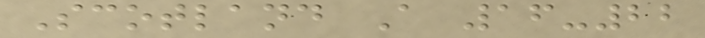Scotland A 16-22
